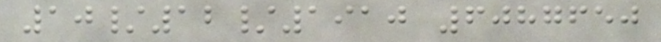10/12/1910 6087650
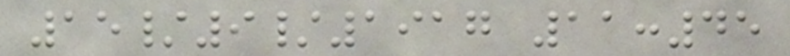15/9/1917 11:45
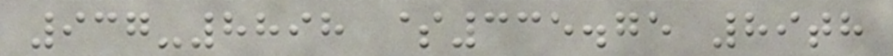937-8898 $335.75 89th
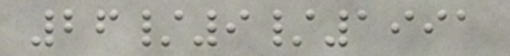26/9/1991
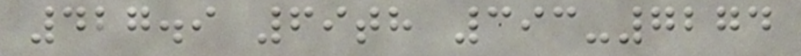427.9 69th 393-7274
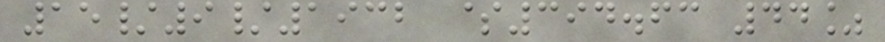15/9/1932 $394.63 44%
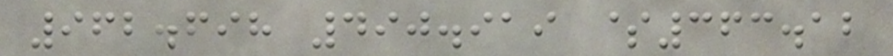962.698 490.919 $363.12
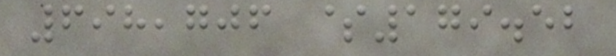698,706 $179.52
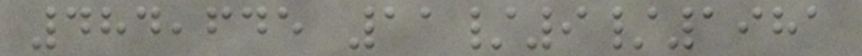484,645 11/9/1981
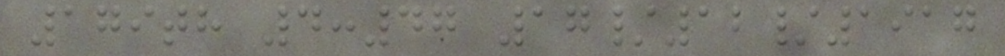179th 4:47 17/12/1917
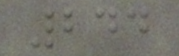244
